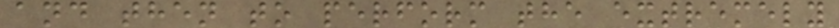and then to perform the extremely
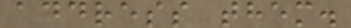address them.
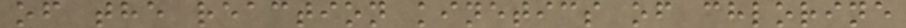of the reaction kinetics of chlorine
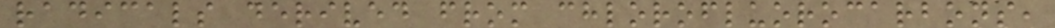radicals derived from chlorofluorocarbons,
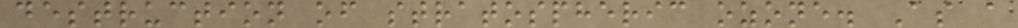destruction of stratospheric ozone. As a
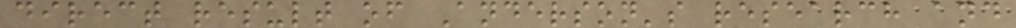direct result of Anderson's research and
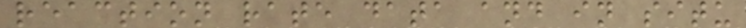reaction rate data and in situ
